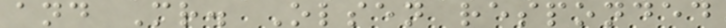and Mr. Olsen responded
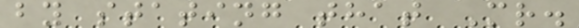by stating that Mr.
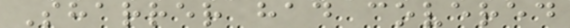Sharrer had covered
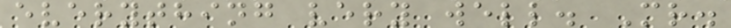everything very well. Mr.
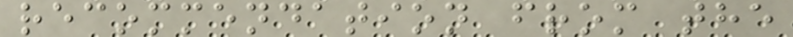recommendation from the
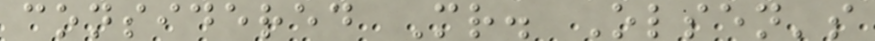considered Mr. Olsen's
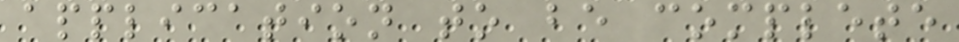application to be complete
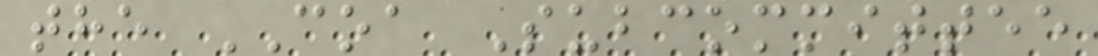the COA Subcommittee
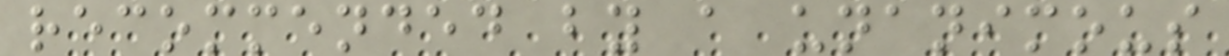recommended by a unanimous
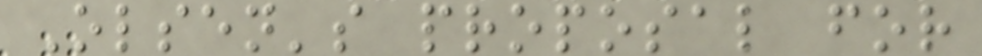Olsen's proposal for
